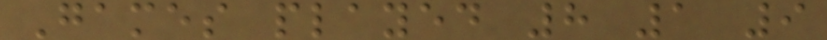Games played 8 1 9
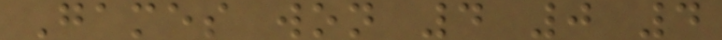Games won 4 0 4
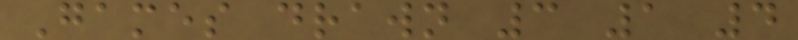Games drawn 3 1 4
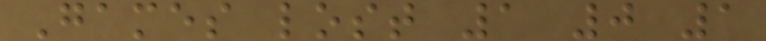Games lost 1 0 1
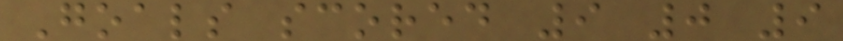Goals scored 9 0 9
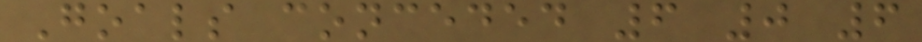Goals conceded 6 0 6
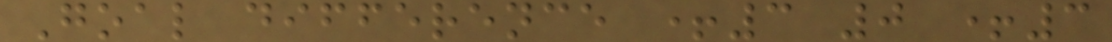Goal difference +3 0 +3
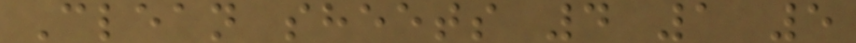Clean sheets 4 1 5
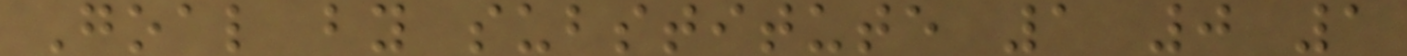Goal by substitute 1 0 1
